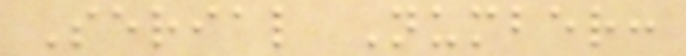Serial Number:
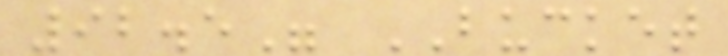92.5" BUCKET
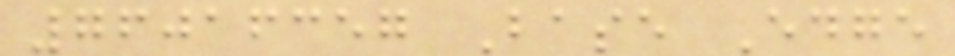76016357 Base Edge
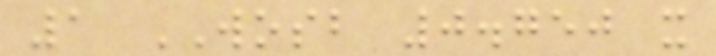1 WOSB 0.750 x
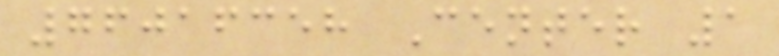76016358 Center 1
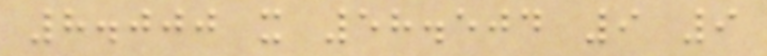8.000 x 58.504 9 9
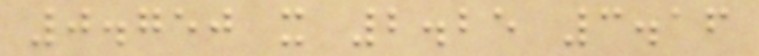0.750 x 2.25 3.16
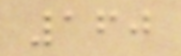160
